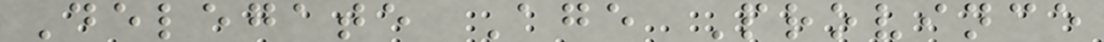Delegate Age Province
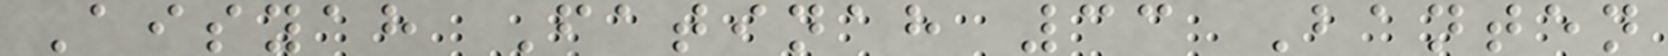Aisyah Fatinah 33 Banten
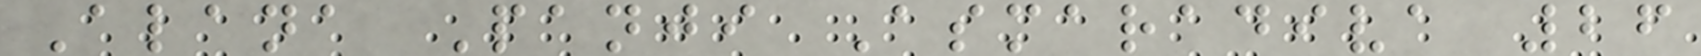Alana Panji Asmaradiva 26
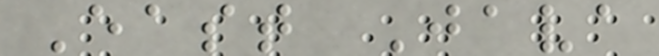East Java
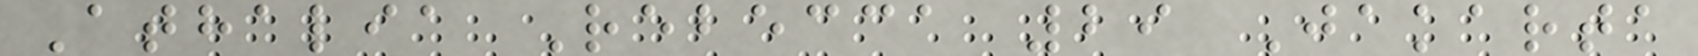Athalia Rebecca 29 Jakarta
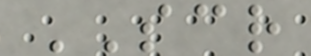SCR
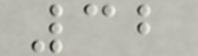32
